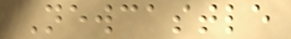Newcastle
